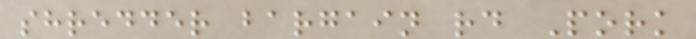shredder bargain rd Pork
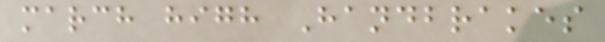march high Handbrakes
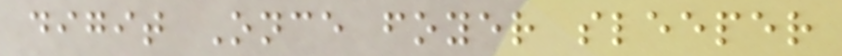digit Once foyer sleeper
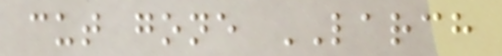cut gone LARCH
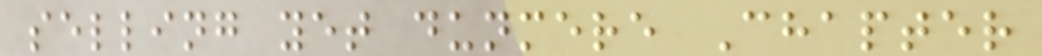selling yet dunmere Chapter
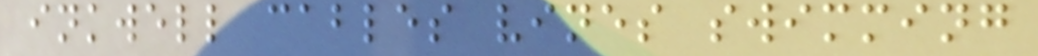inkwell cables vines swimming
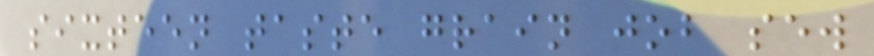sixteen taste grain job sew
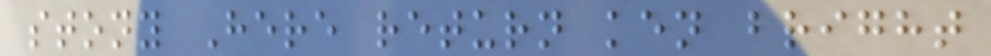stony Here return ken bright
